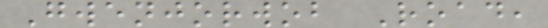Gwenjorwob Road,
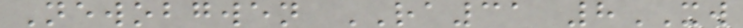Newobgwen RA31 8XW
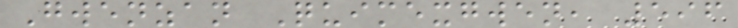Gwenzan Quimexgwen, 596
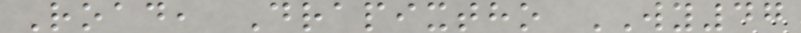Road, Drapixtho WY47
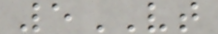5VT
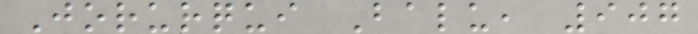Jorurqui Balu, 907
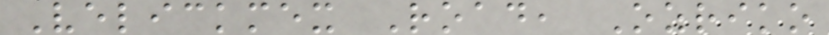Velickmex Road, Ozriko
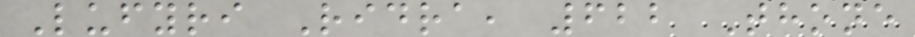Lufyri Ridra, 622 Thone
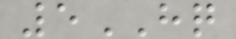5HQ
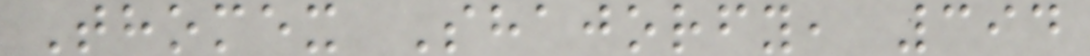Thomex Shajorfy, 394
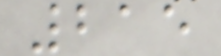215
